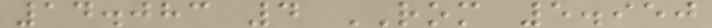14.083 4 ROM 5.950
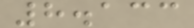8.133
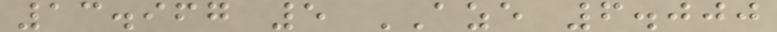13.967 5 AZE 6.000
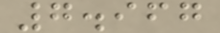7.967
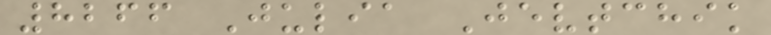8266 Julia Jevtchik
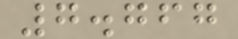7.767
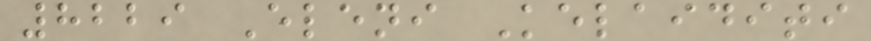8229 Eleni Kelaiditi
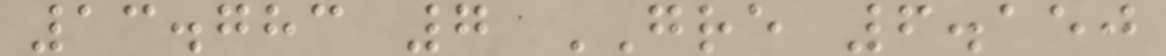13.783 7 GRE 6.150
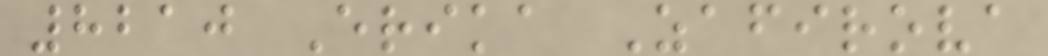8210 Erika Zafirova
